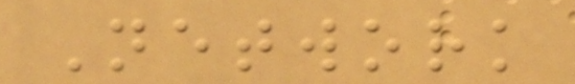Network
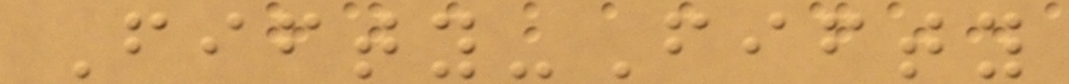Fifty-Fifty
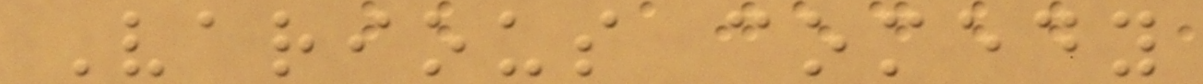Various comedy
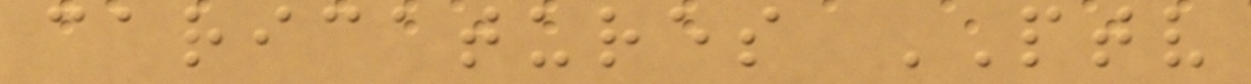caricatures PTV
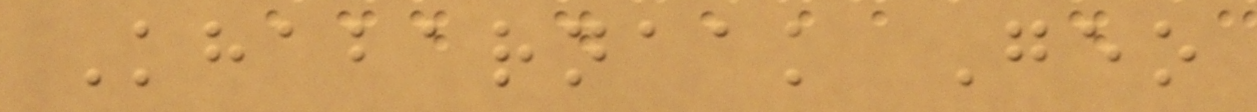Khabarnaak Geo
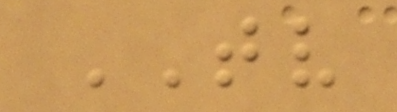TV
